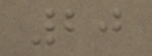20
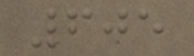605
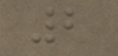2
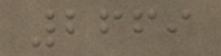2669
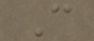C
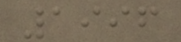1996
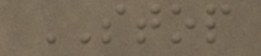STOP
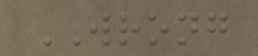WRONG
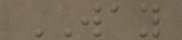WAY
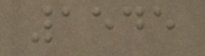1545
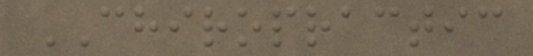CHIROPRACTIC
